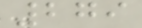279
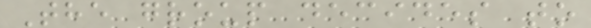The group decides to
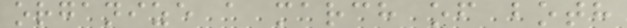organize a march of both
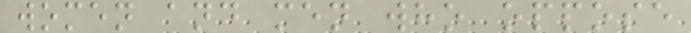women and men who oppose
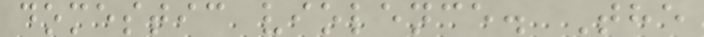domestic violence. The
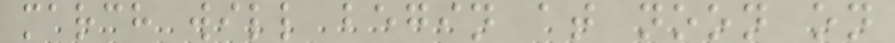march will begin at noon on
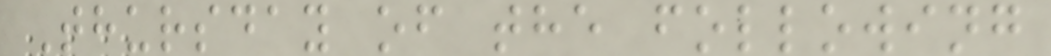Thursday of the following
